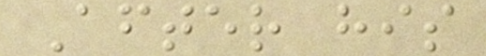After his
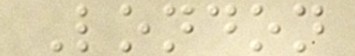London
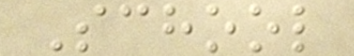School
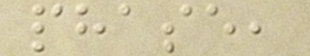phase,
